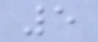5
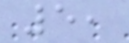5,
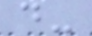d-
